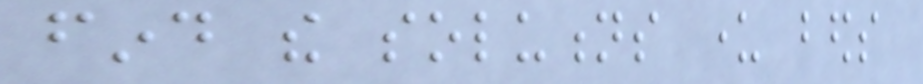find the solutions under beds
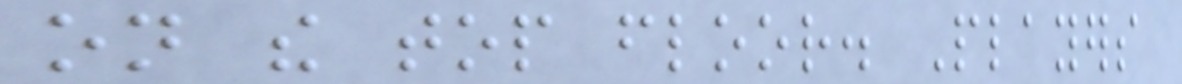on the top floor. Players
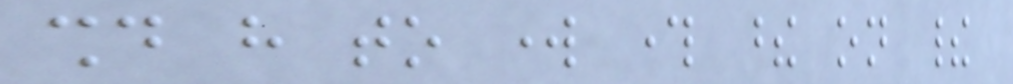should have to work through these on their
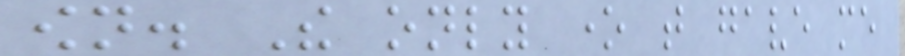own. The only one that gave me
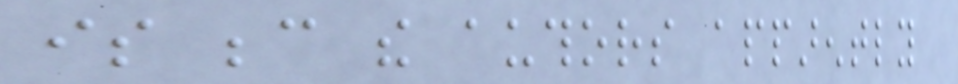is because the authors apparently
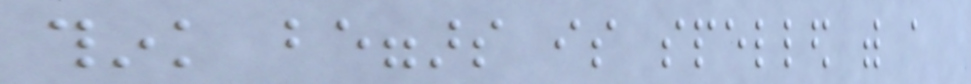think beggars is spelled with a
